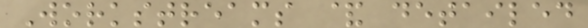Workstreams & detailed
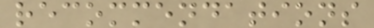recommendations
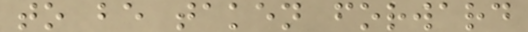to be taken forward
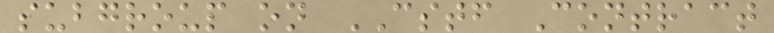subgroup on CSTF Contract
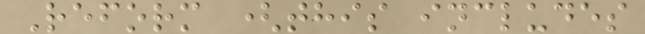Reform (this includes
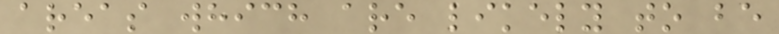areas which are likely to be
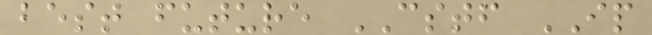best future CSTF IP
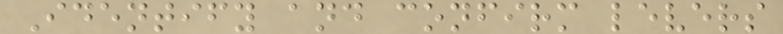Identify and confirm levers
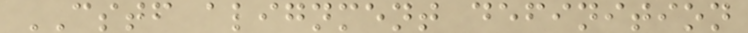CSTF alignment definition
